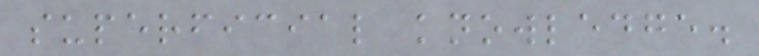superficial knowledge.
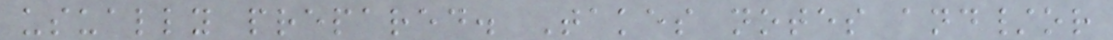usually prepared. Takes notes and/or
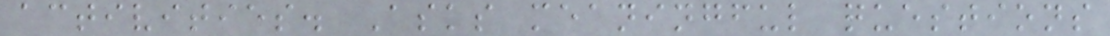activities. Asks meaningful questions
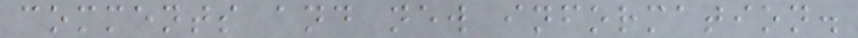comments and new information.
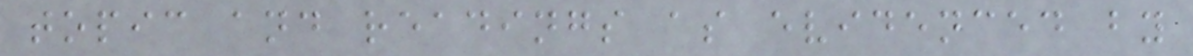topic and readings as evidenced by
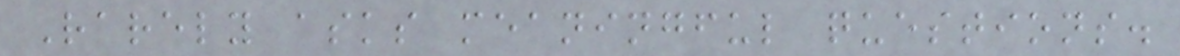Rarely asks meaningful questions.
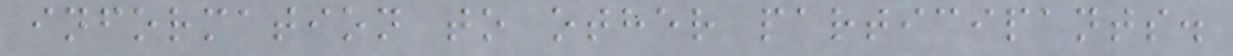information to other participants.
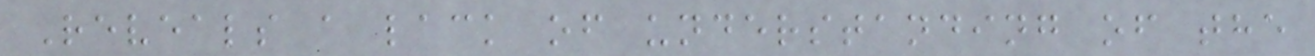Reveals a lack of understanding of the
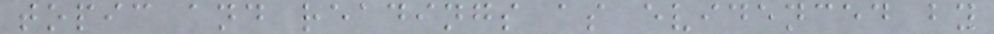topic and readings as evidenced by
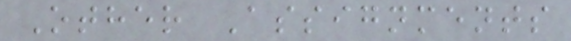Other Assignments
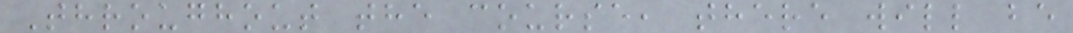Throughout the course, there will be
